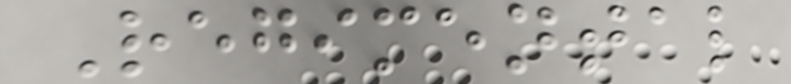Regimental
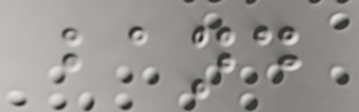band
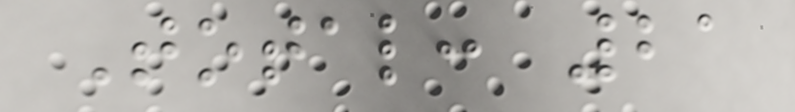Total: 21
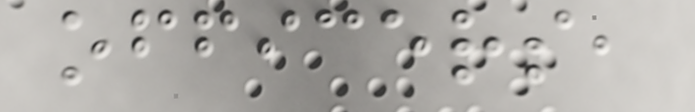officers,
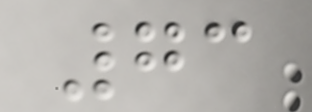73
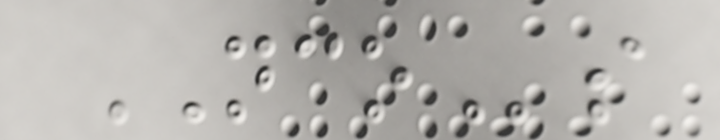NCOs
